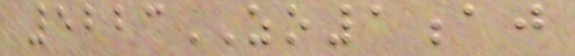5223ZO1aj
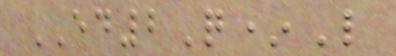ED2Q*L
